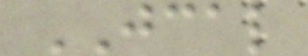JCAL
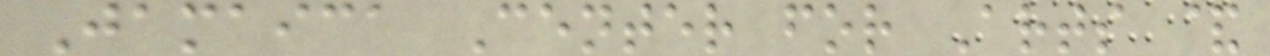Jamaica Center for Arts &
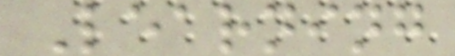Learning
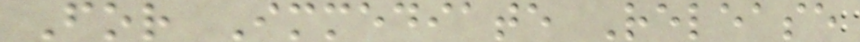For Immediate Release
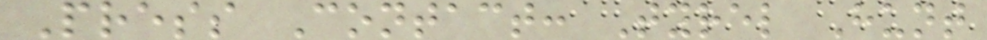Press Contact: Tyrel Hunt
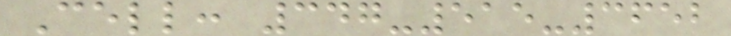Cell: 347-515-3652
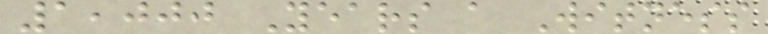1,000 Years a Witness
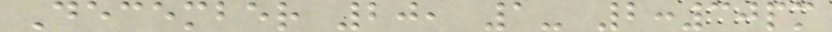December 20, 1- 2:30pm
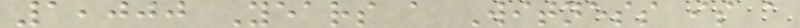1,000 Years a Witness is a
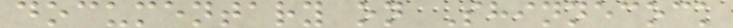documentary on Shinnecock
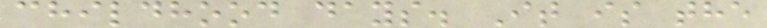childhood days. It is the
